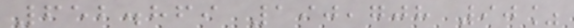652.869 190,708 90%
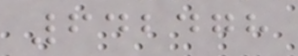642478
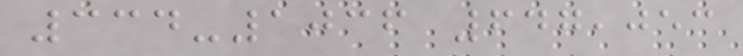334-1036 647,053
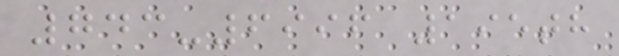743-6996 195th
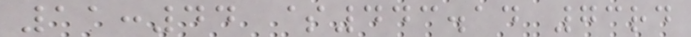11:44 $443.14 73rd
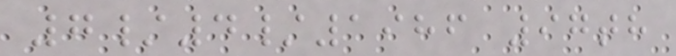7/4/1986 97th
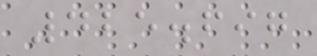425.697
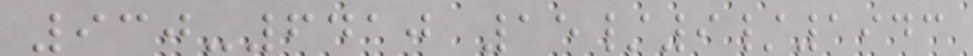930-6410 15/9/1943
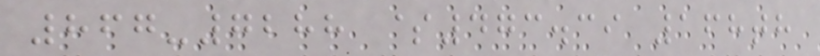867-7288 $473.39 168th
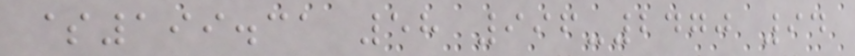$199.31 58 996-2470 94
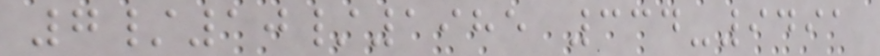7/10/1985 334-9491
